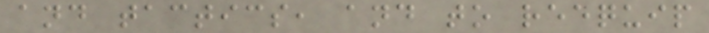and tactics, and to reequip
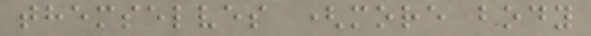themselves (more body
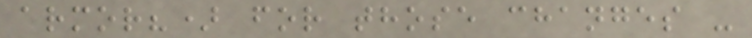armor?) for those changes -
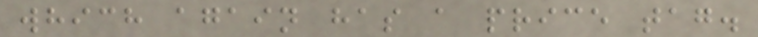which again has a price tag.
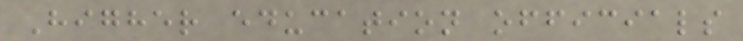Higher education officials
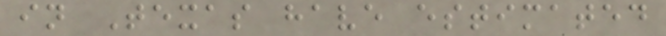in Texas have estimated
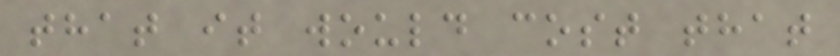that it would cost that
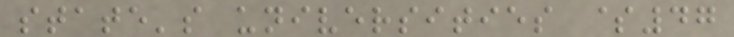state's universities $47
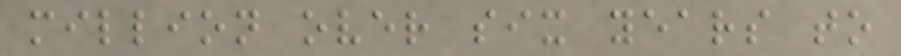million over six years to
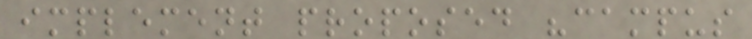implement proposed "campus
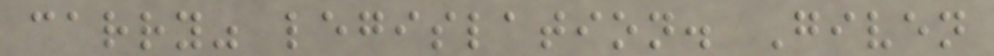carry" legislation. Given
